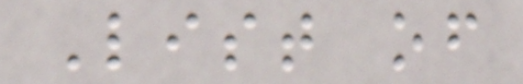List of
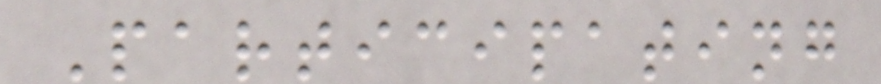Participating
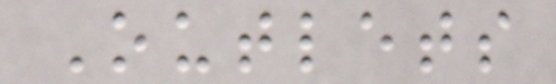Outlets
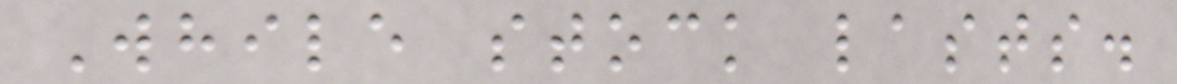While stock lasts.
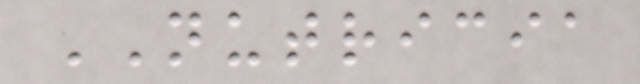NUTRICIA
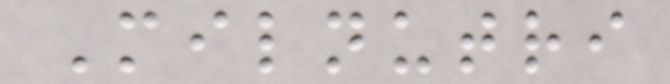Milnutri
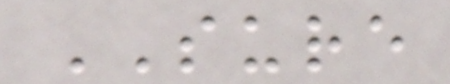SURE
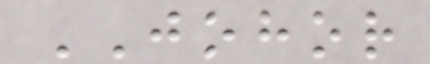JOHOR
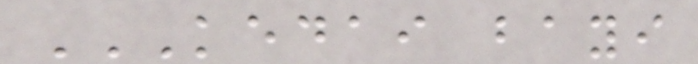KEDAI BAYI
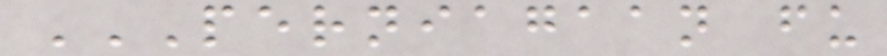PERNIAGAAN FU
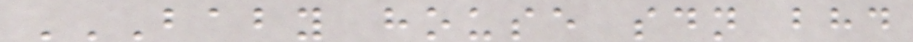BABY HOUSE SDN BHD
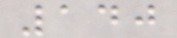140
